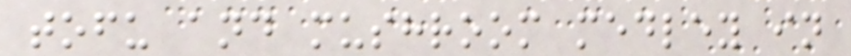tofu and mushroom medley in
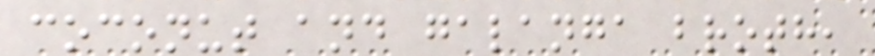coconut and galanga broth,
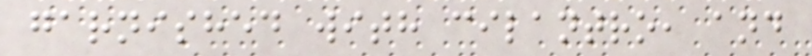garnished with cilantro, and
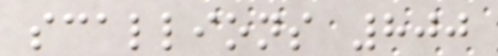scallions 800
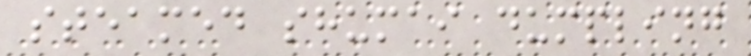steamed shumai dumpling
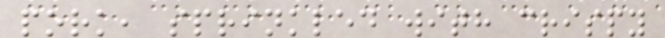pork, sprinkled with crispy
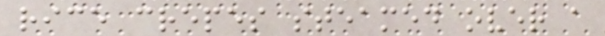rice crepes steamed over a
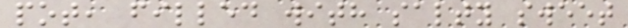pot, filled with salty sweet
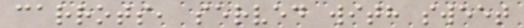carrots, served with sweet
